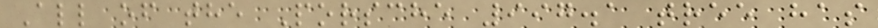All of the Porsche 997.1 tree has
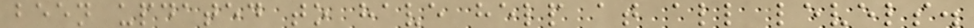been updated to have help at all levels.
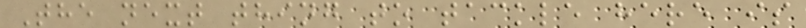The next thing to tackle here is
